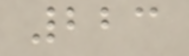223
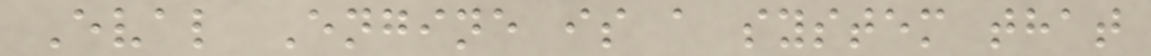Eval Engine is a system that
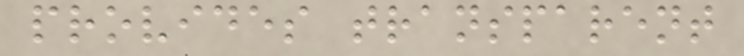provides transparent
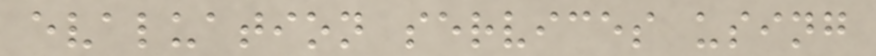evaluation services using
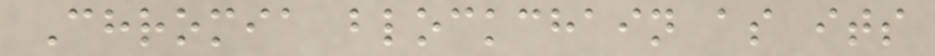Chromia blockchain as its
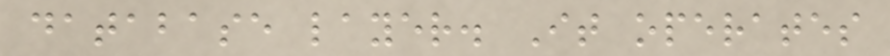database layer. It operates
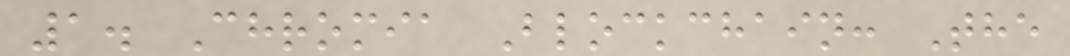1. Chromia Blockchain: The
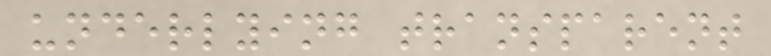underlying transparent
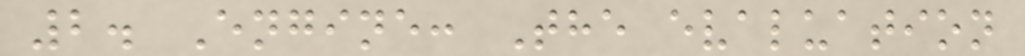2. Engine: The evaluation
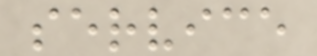service
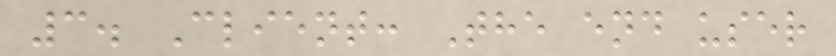3. Client: The end user
